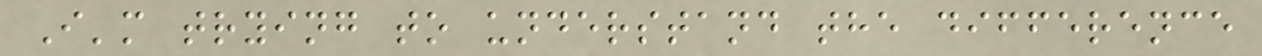I'm trying to understand the difference
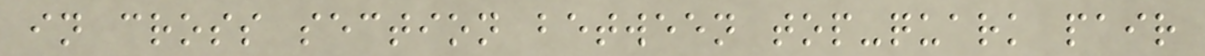in cross section between top-quark pair
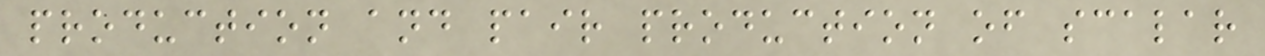production and pair production of scalar
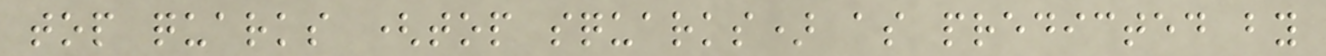top quarks (top squarks) as predicted by
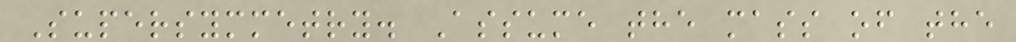Supersymmetry. Assume the mass of the
